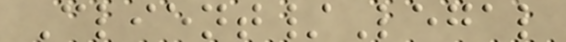Client/Legal
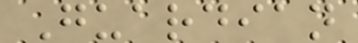Guardian
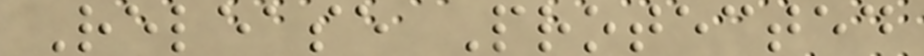Release Protected
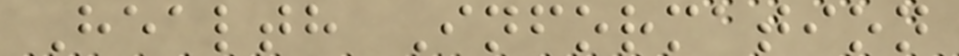Health Information
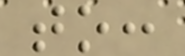to:
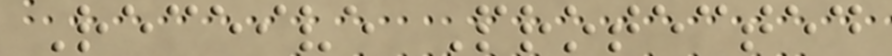Receive Protected
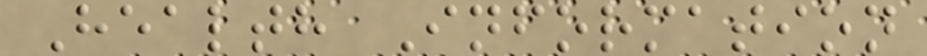Health Information
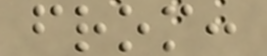from:
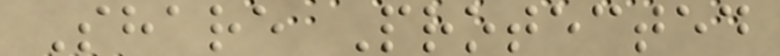Share Protected
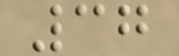37
